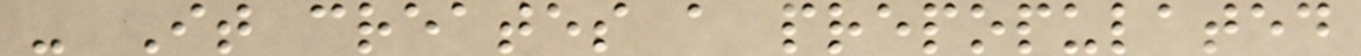- It creates a prepopulated
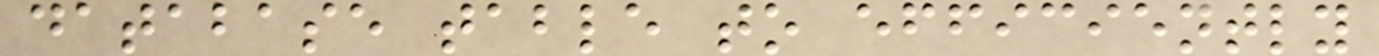database table to efficiently
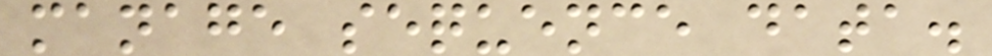manage sequence data.
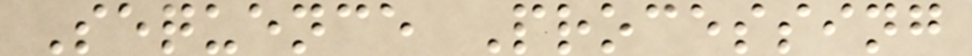Sequence Processing
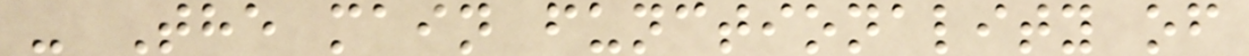- The main functionality of
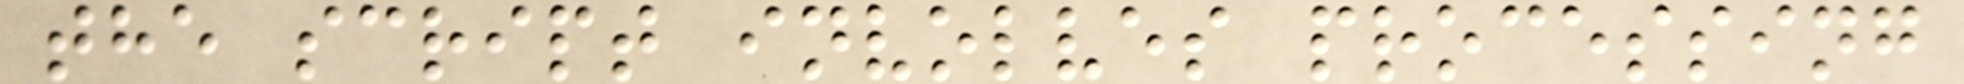the script involves processing
